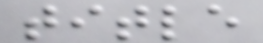title
